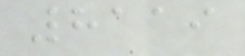8119
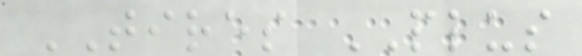TIRES PLUS
